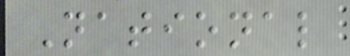National
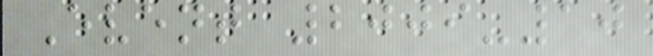Event 2009-10
